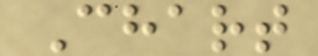Chart
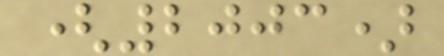(2003)
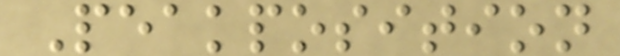Peakposition
